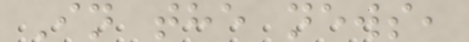In the news,
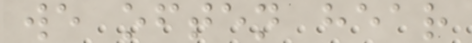we often hear
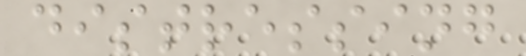distressing
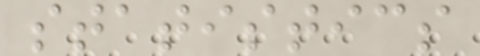statistics
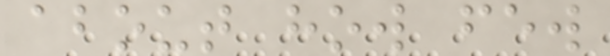about how few
